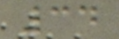34
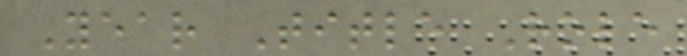Year Title Role
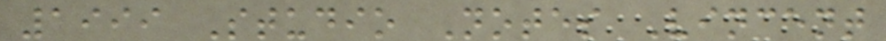1999 Studio Notes Vincent
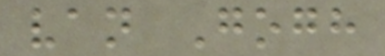van Gogh
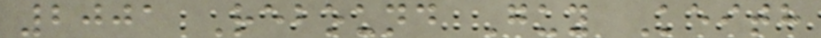2001 Rebound Guy Keith
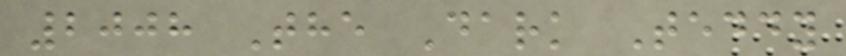2008 The Dark Teddy
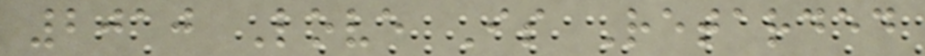2010 Love Is Retarded
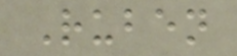Ruben
